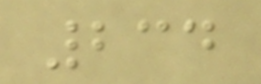234
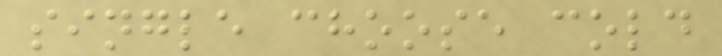single choose cold
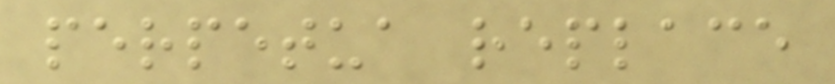perpetua replace
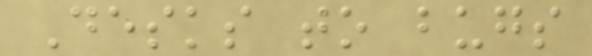Desks to bugs
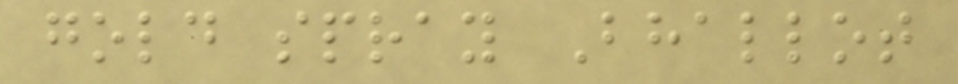gold spray Bhallot
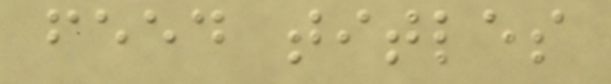feed titles
